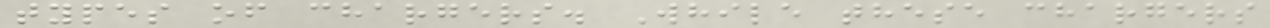types of chargers. While these chargers
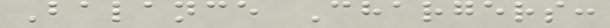Balance Chargers:
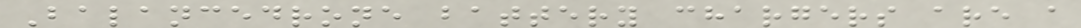Balancedrone battery chargers are a
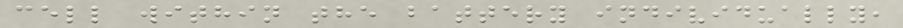cell within the battery individually,
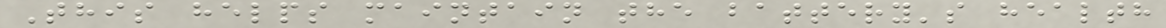This helps maintain the battery's health
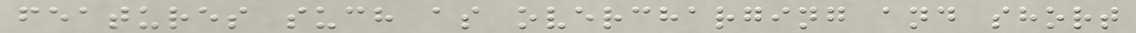features such as overcharging and short
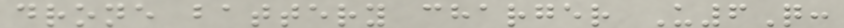drone battery charger U6Q:
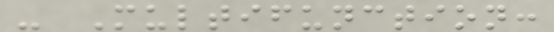- Multifunction:
